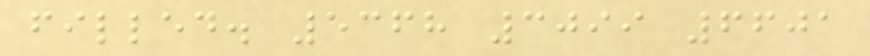filled. 5368 3099 6601
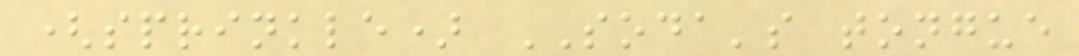(sprinkle) SODA's tongue
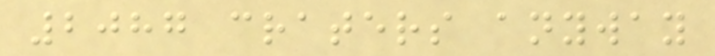2087 craters anyway
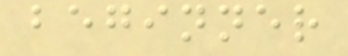beginner
